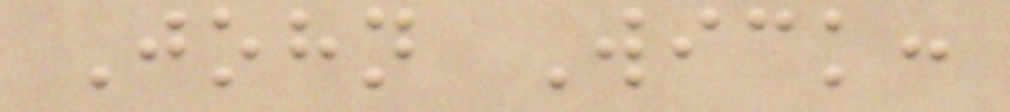John Wick:
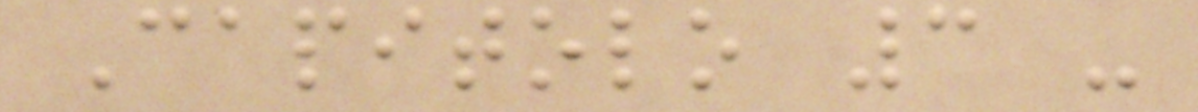Capitolo 3 -
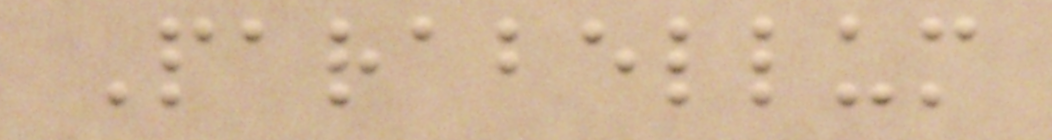Parabellum
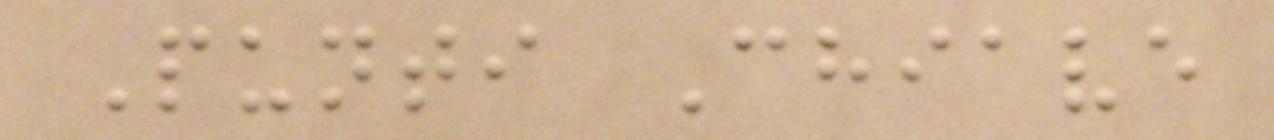Punti Chiave
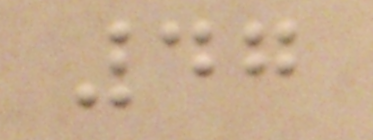47
